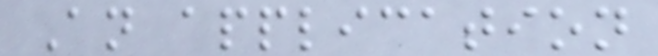An application
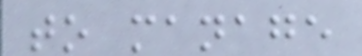to manage
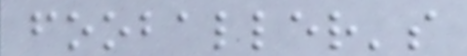fooballer's
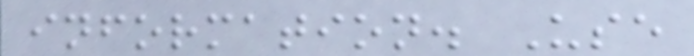information. Use
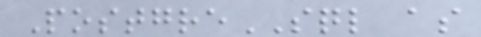PostgreSQL as
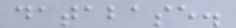database.
